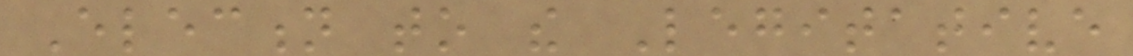Election to the Legitative
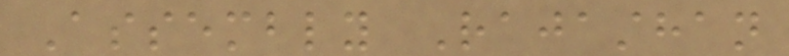Assembly Rajasthan
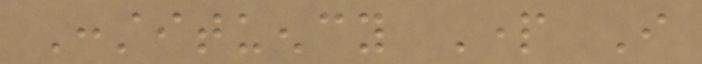Constituency Part I
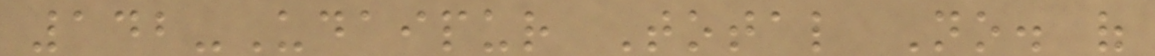142-Udaipur Total No. of
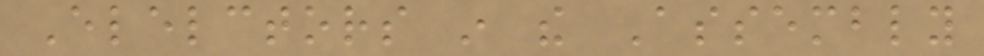Elelctors in the Assembly
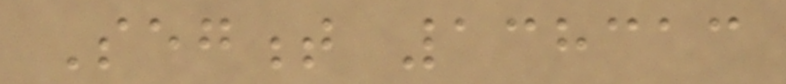Segment 138313
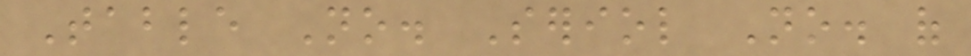Table No. Seriol No. of
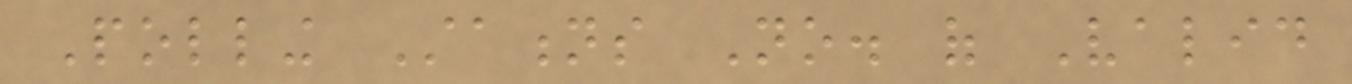Polling Stations No. of Valid
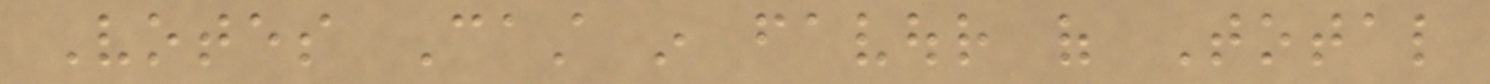Votes Cast in favour of Total
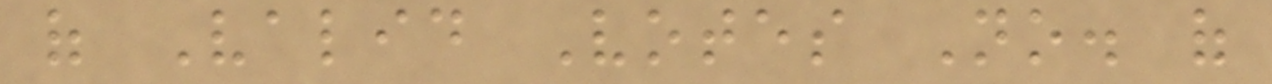of Valid Votes No. of
